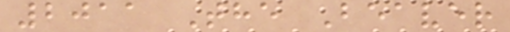2011 The Beaver
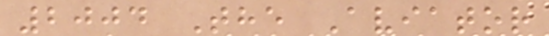2004 The Aviator
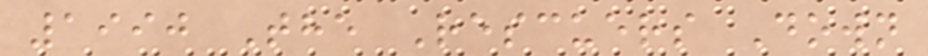1990 The Rescuers Down
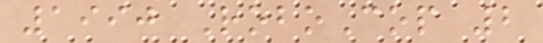1990 RoboCop 2
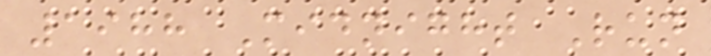1988 Midnight Run
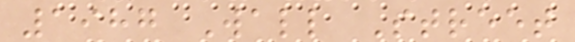1987 Wall Street
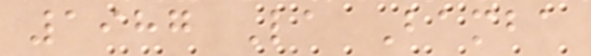1987 La Bamba
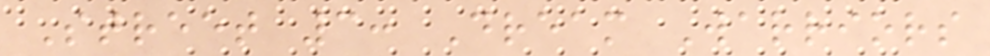Street 3: Dream Warriors
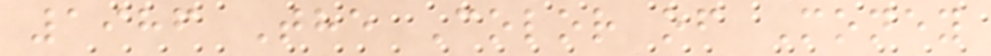1986 The Color of Money
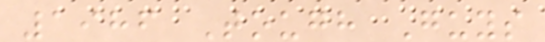1986 Tough Guys
